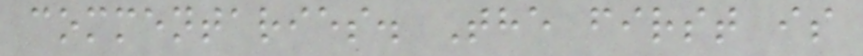commentaries. The first is
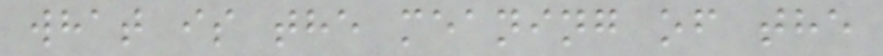what is the meaning of the
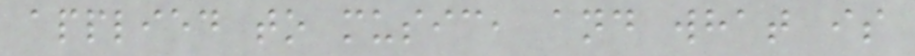applied to music, and what is
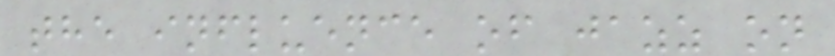the influence of jazz on
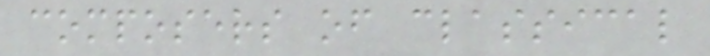composers of classical
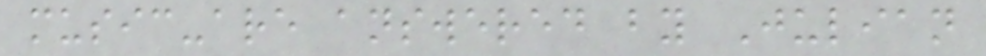music-are answered by Julian
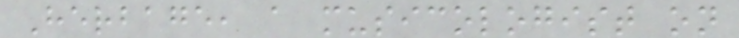Herbage, a musicologist on
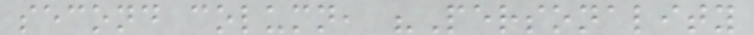second column, "Personality
